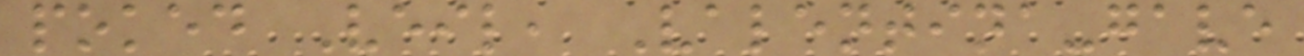poked Veil, Valentina-gave
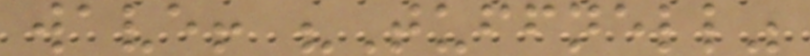wave! "Tuffnell"
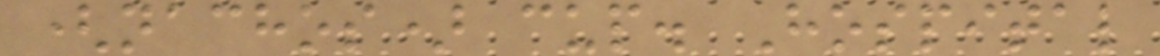(nachos) cup. Hospital
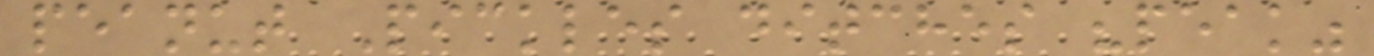peanut Pickles ditches "peak"
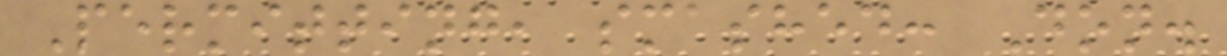Permitting, smashed: Don.
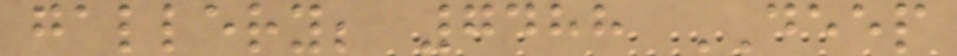gallery; 7488 DEEP
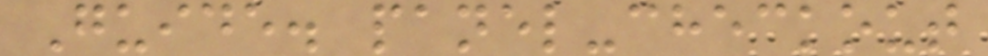Guide. panel-checkout
